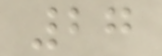27
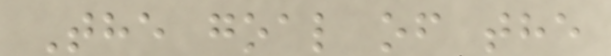The goal of the
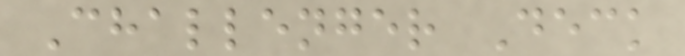Challenger Deck
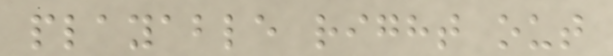playable right out
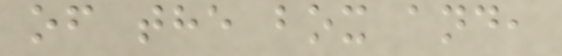of the box and,
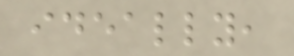ideally,
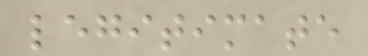legitimate
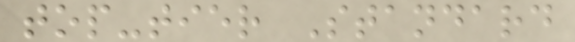top-tier Standard
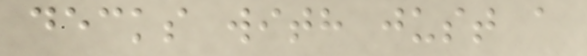decks with just a
